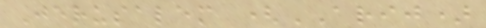Jerusalem (ARIJ)
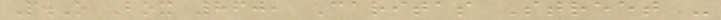P.O Box 860, Caritas Street -
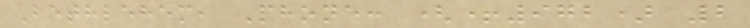Bethlehem, Phone: (+972) 2
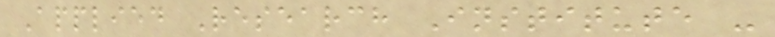Applied Research Institute -
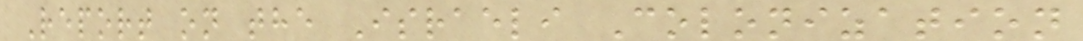Report on the Israeli Colonization
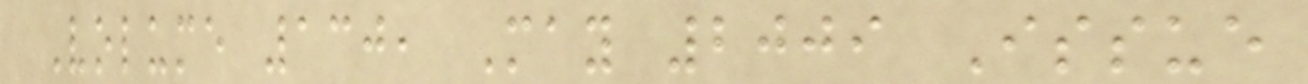Volume 130, May 2009 Issue
